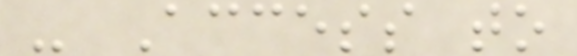- Access to
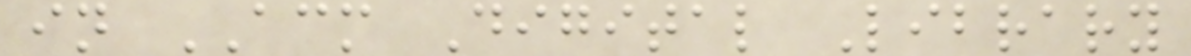in ACM Digital Library
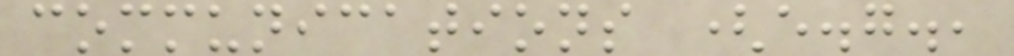communications (e.g.,
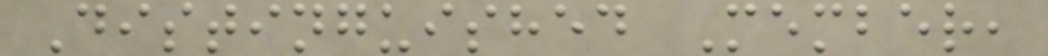Distinguished Member,
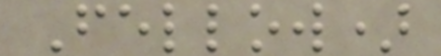Fellow)
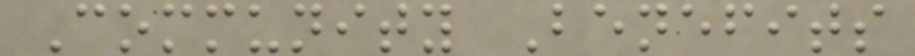Community Benefits
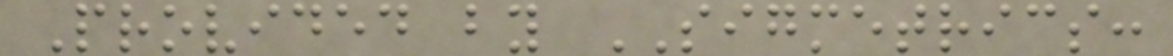Provided by SIGMETRICS:
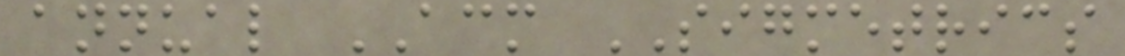annual ACM SIGMETRICS
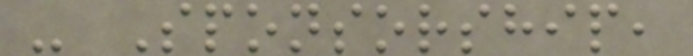- Sponsorship,
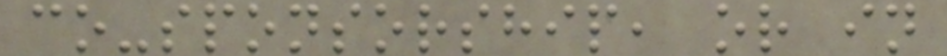co-sponsorship, or in
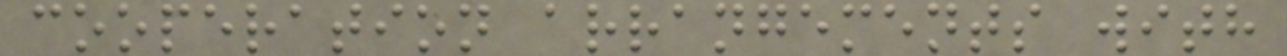cooperation arrangements with
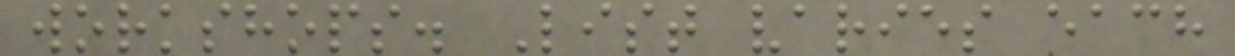workshops. List varies each
